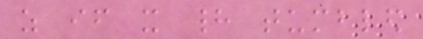as if it had tumbled
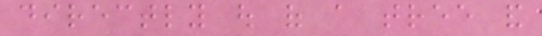directly out of a tree and
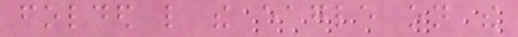folded like the eagle on the
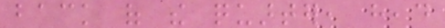back of the quarter, head
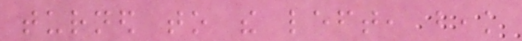turned to the left, beak
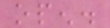open.
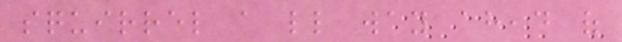squirrel a little way ahead of
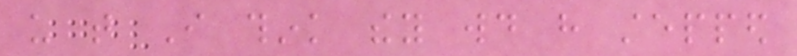us that I think they would have stepped
